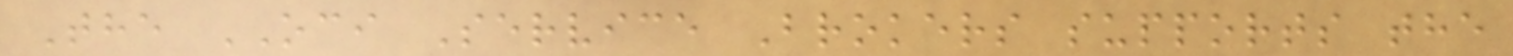The OCI Service Brokers supports the
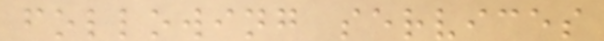following services
